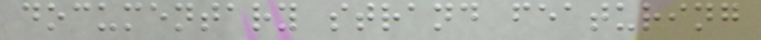documentary strand featuring
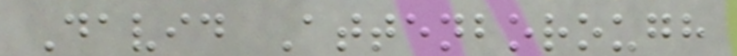David Attenborough
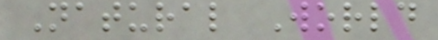Natural World
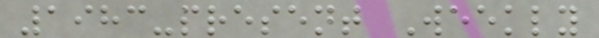1983-present Weekly
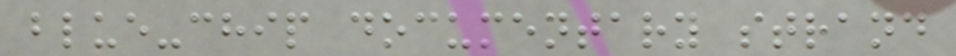blue-chip documentary strand
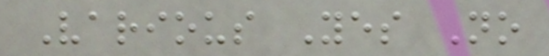Various Yes No
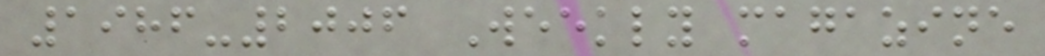1986-2006 Weekly magazine
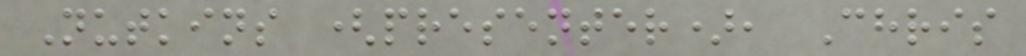Nutkins (presenter), Chris
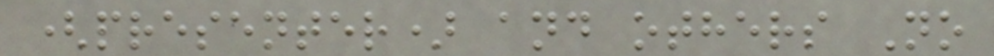(presenter) and others No
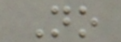No
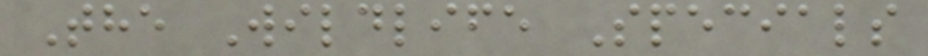The Wildlife Specials
